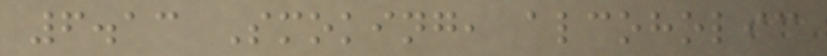6.13 Smoking, alcoholic
